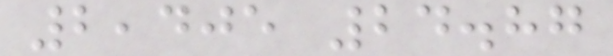2,405 24.87
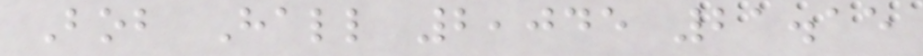Bob Hall 2,045 21.15
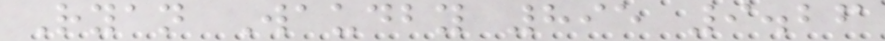Ryan Waudby 895 9.26
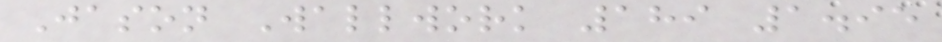Jason Wallwork 189 1.95
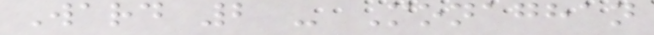Ward 2 - Monaghan
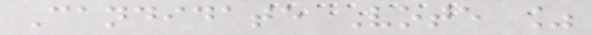Candidate Vote %
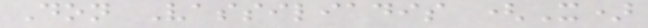Don Vassiliadis (X)
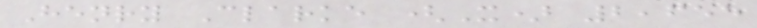Henry Clarke (X) 2,655
